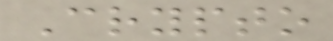Crypto
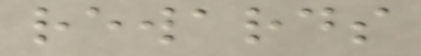rewards
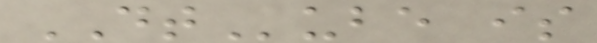DTube is
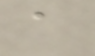a
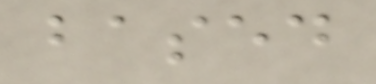based
